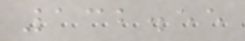132.55
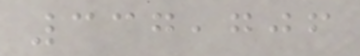337,706
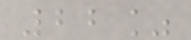22%
